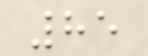85
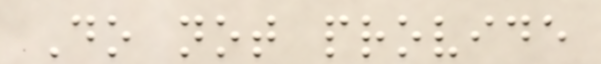Do not provide
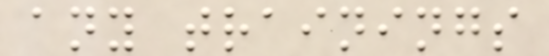any trainings
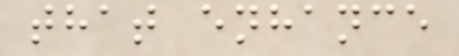that enhance
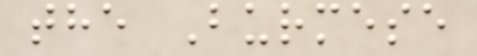the Burmese
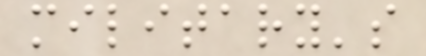military's
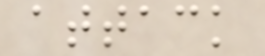attack
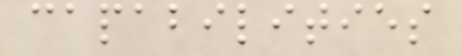capabilities
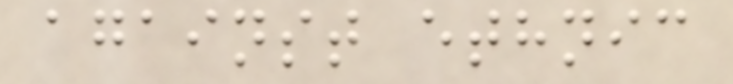against ethnic
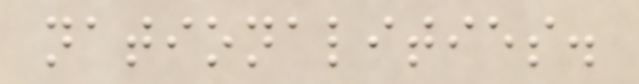nationalities.
